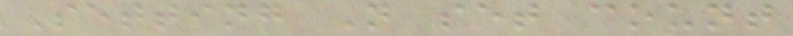Setting N set count
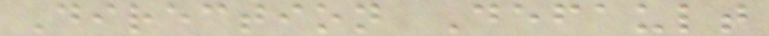Direction Default
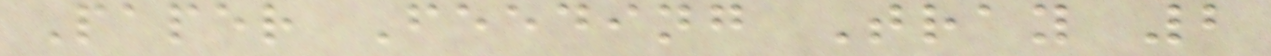Paper Feeding Tray 2
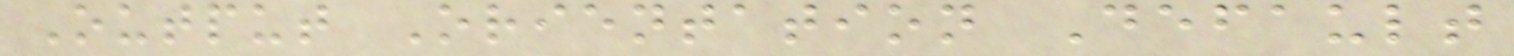Output Orientation Default
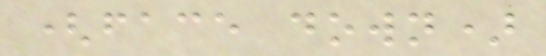(face down)
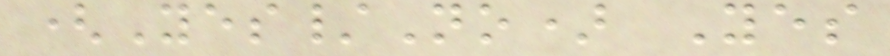(Yes/No) Yes
